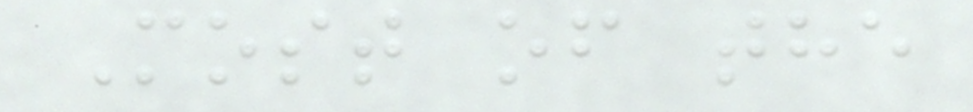Most of the
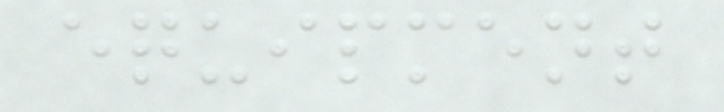equipment
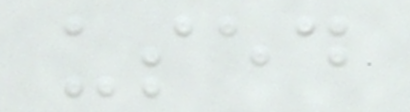used
